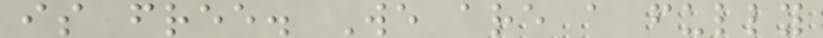is free. We are a fully
